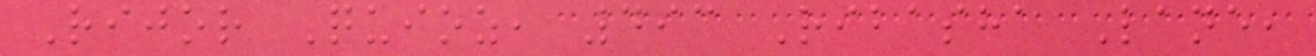Rijor Quioz, 493 Ribasha Lane,
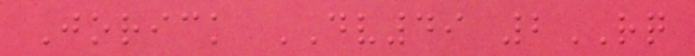Jorick DV49 2RQ
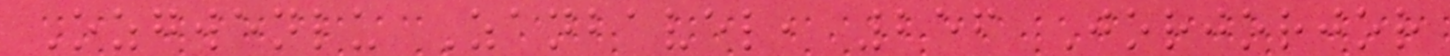Ozgwenlu Zanbavel, 256 Jorjorjor
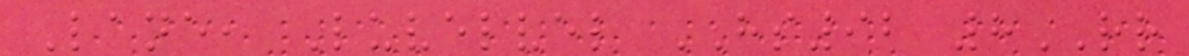Lane, Luvelvel HS92 8RR
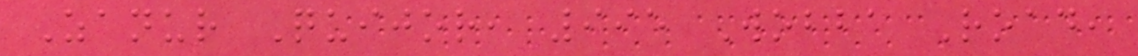Zanur Quijor, 995 Wobba Road,
